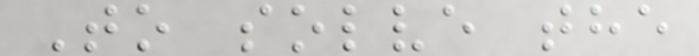To solve the
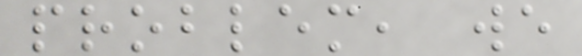problem, we
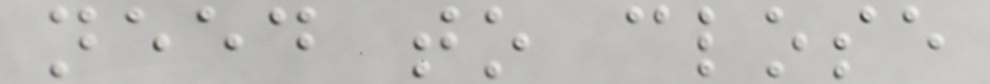need to close
